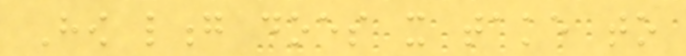How long does it take to
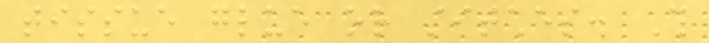tissue glue or stitches. This
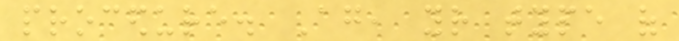procedure. Again, your type of
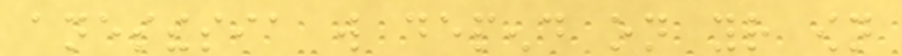anesthesia will depend on your own
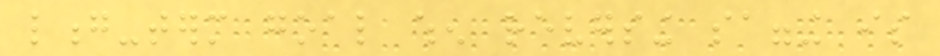long-term goal when reversing sagging is
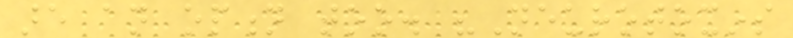are an option too. "Neurotoxins
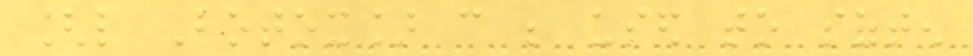[like Botox] can be used to soften
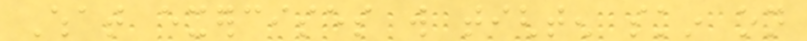What exercises will tighten skin on
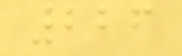226
